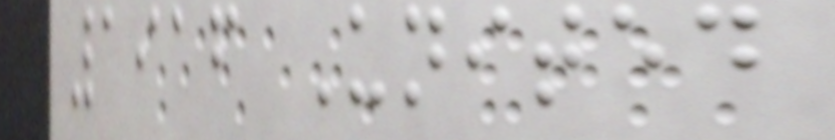1916 United
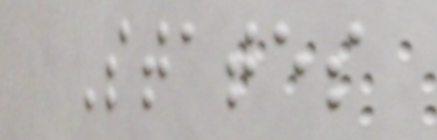States
